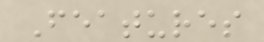Features
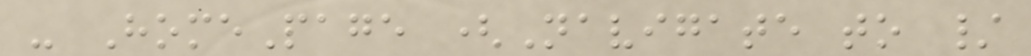- HomePage (Navigate to /
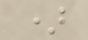)
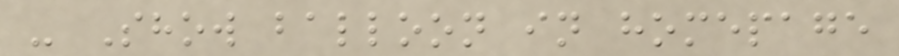- Show balloon in homepage
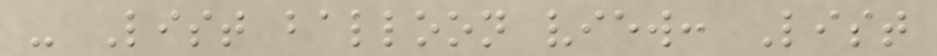- List balloon view: List
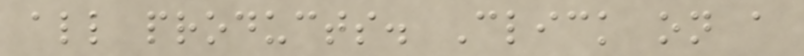all products. Click on a
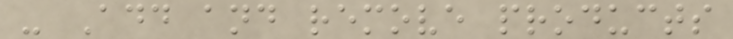- Add and remove products
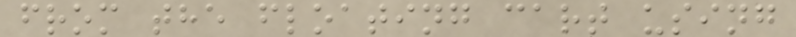from the floating cart using
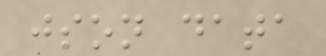json data
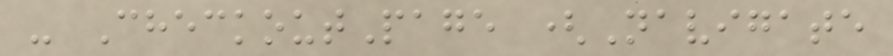- CheckoutPage (Navigate
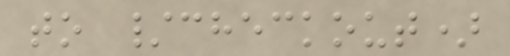to /checkout)
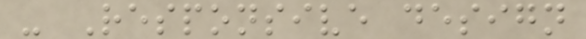- Responsive design
